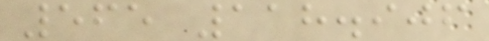565 118.906
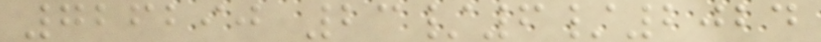726290 23/6/2024
